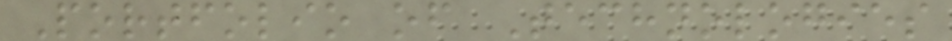Portfolio of Technologies
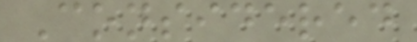Considered
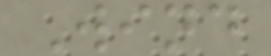Wind
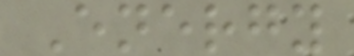Energy
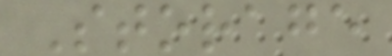Storage
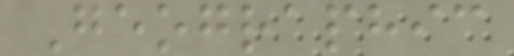Geographic
